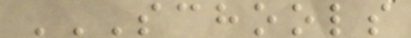SCHOOLS
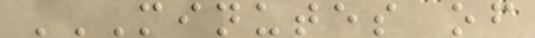MINUTES OF
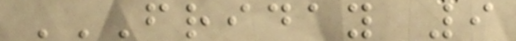FRIDAY 9
